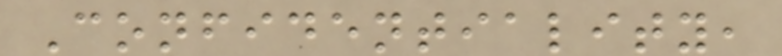Confidentiality,
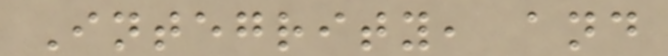Integrity, and
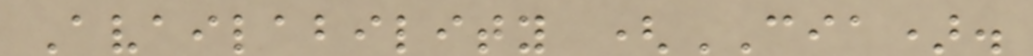Availability (CIA).
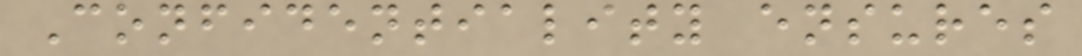Confidentiality ensures
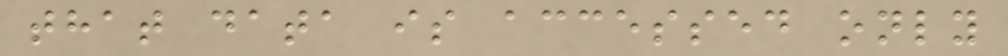that data is accessed only
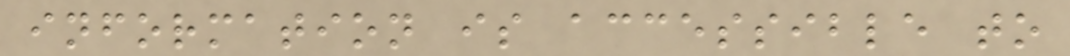information is accessible to
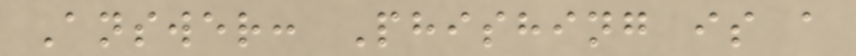Answer: Phishing is a
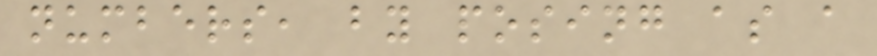numbers, by posing as a
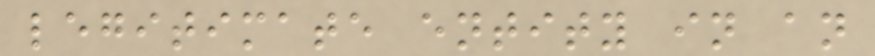legitimate entity in an
